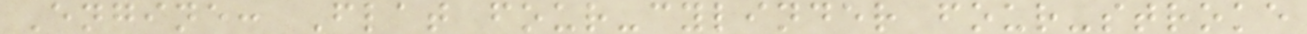Engine: Flat four-cylinder four-stroke
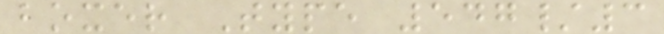boxer Type 547/3
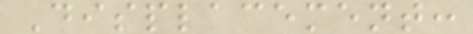Displacement:
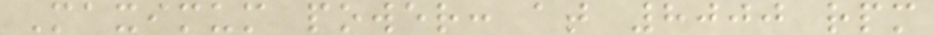Maximum power: at 8000 rpm
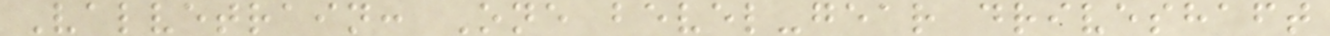Valvetrain: One bevel-gear driveshaft
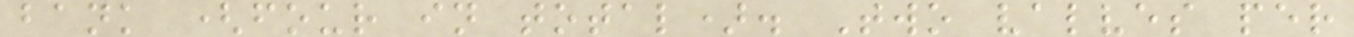bank (four in total). Two valves per
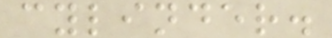cylinder.
